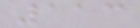113
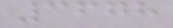3678
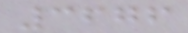3676
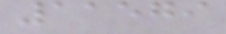11579
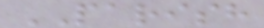PARISH
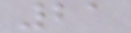21
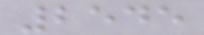2545
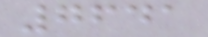7641
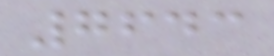7643
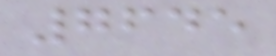7645
